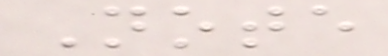Note
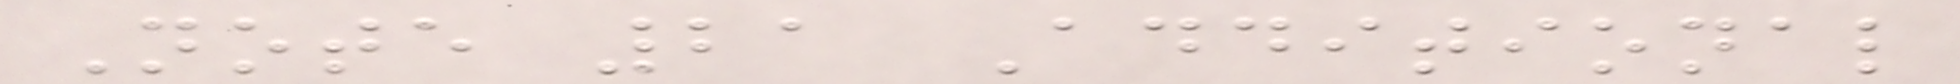Note 21 Additional
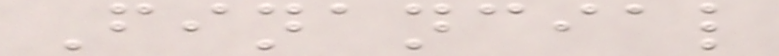Financial
